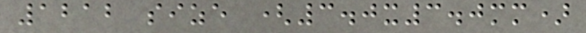1212 size (3.0x3.0mm)
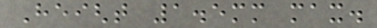Height 1.5mm max.
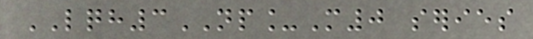LQH3NP_M0 series
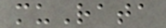muRata
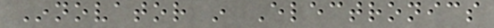Innovator in Electronics
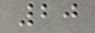20
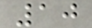10
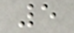5
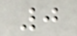0
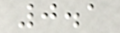0.1
